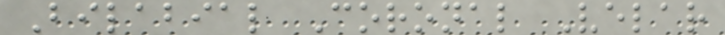Bilabial Coronal Velar
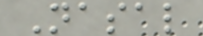Nasal
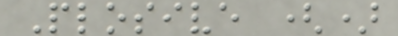Plosive ()
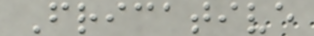Fricative
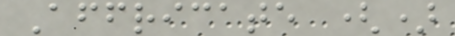Affricate ()
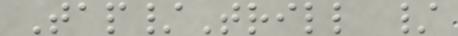Tap/Trill /
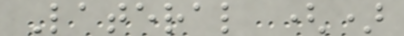Lateral ()
